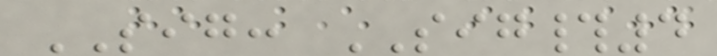SIG: SIG#4
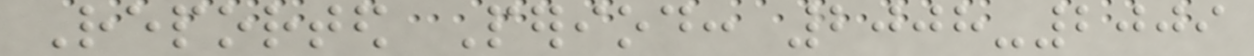Reported Period: 2008-2009
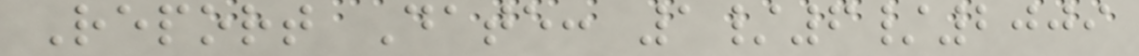Report Date: 1/6/2009
